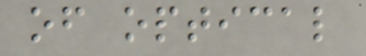of optical
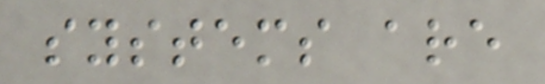systems are
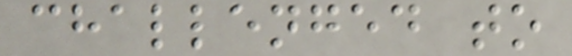challenged to
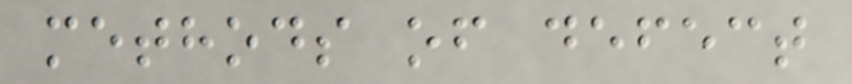methods of defect
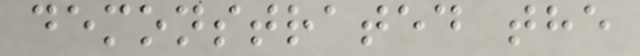demonstrated the
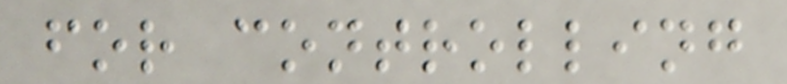for controlling
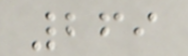269
